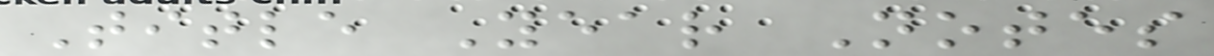Title Year Notes
